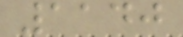1140
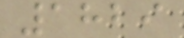1829
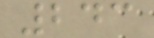243
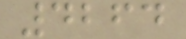4264
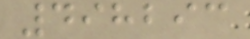498293
